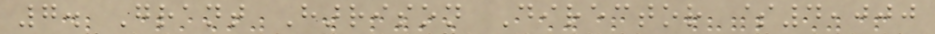7. Grant Harrison Director $4,000
